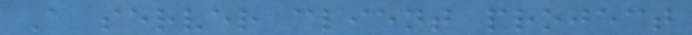A server client project
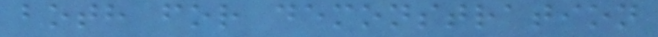both for demonstration
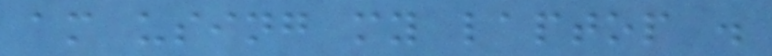am using my laptop .
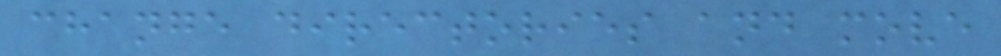change directories and move
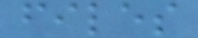files
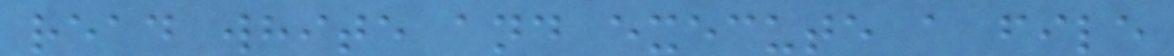read white and execute a file
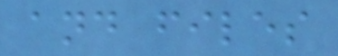and files
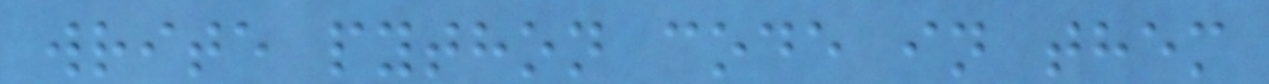write python code in them
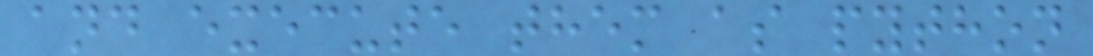and execute them as python
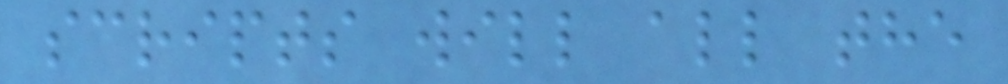scripts will all the
